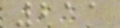211
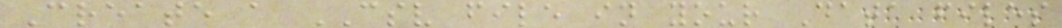Create a CSV file in your Data files
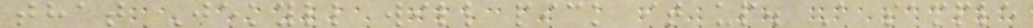that Jekyll will pick it up. A sample
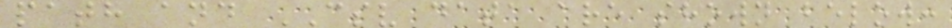path and CSV data are shown below:
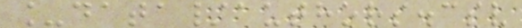_data/authors.csv
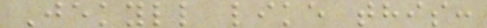Jekyll like this:
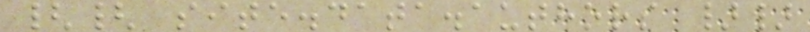{{ site.data.authors }}
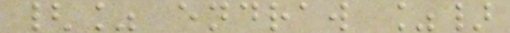{% endraw %}
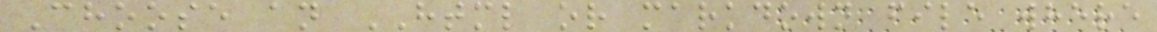Choose an HTML or markdown file where
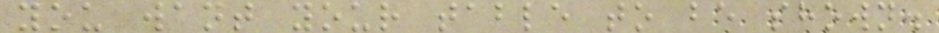you want your table to be shown.
